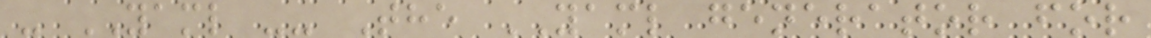- YAML -- The YAML generator for
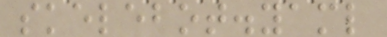skelebot.yaml
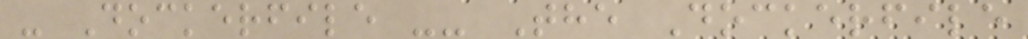- Dockerfile -- The Dockerfile
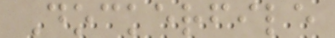Dockerfile
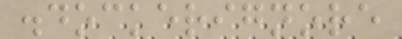.dockerignore
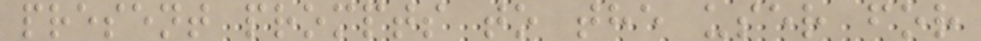present prompts to the user for
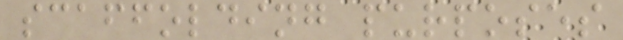scaffolding purposes
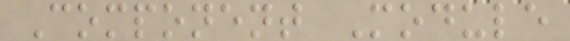Component Module
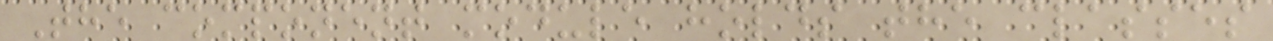The component module holds the classes
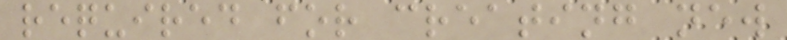required for creating new
